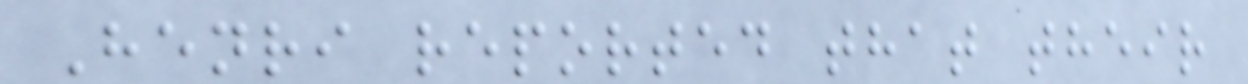Henri reported that their
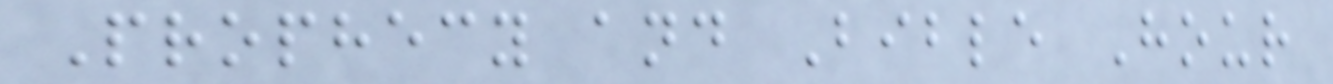Prophecy and Bible Hour
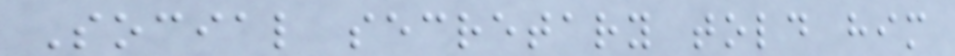Social secretary told him
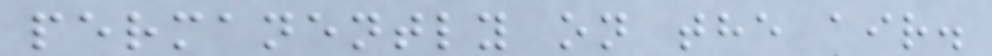permanently on the air.
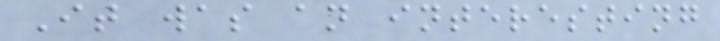It was an interesting
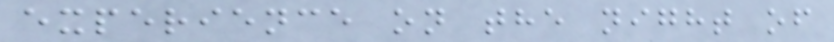experience on the night of
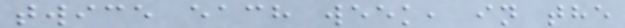twice each week, in the
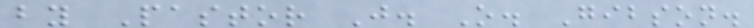by Pastor J. O. Gibson.
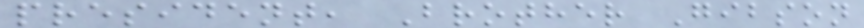president, Brother Gibson
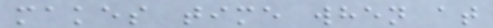makes time when at
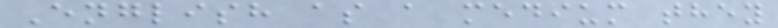English as a medium they
